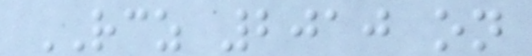RCZ 2010 on
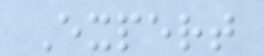Expert
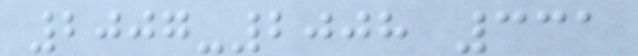2007-2008 331
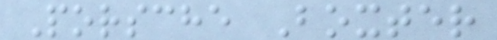Porsche Boxter
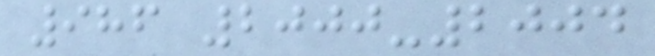986 2000-2004
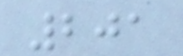201
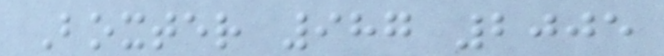Boxter 987 2005
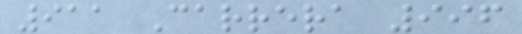911 Carrera 996
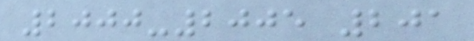2000-2005 201
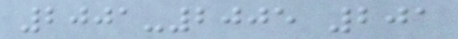2001-2005 201
